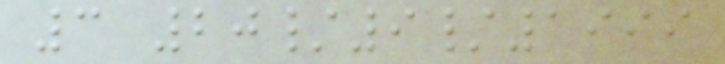3 20/9/1999
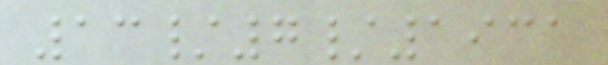13/7/1931
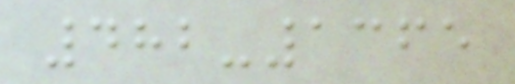482-1365
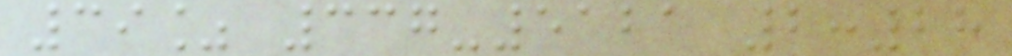39% 337-5121 2:28
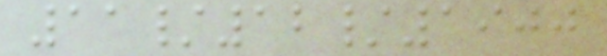11/12/1900
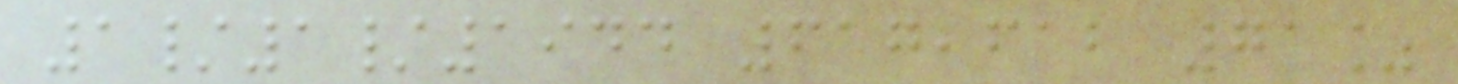1/1/1944 617,612 71%
